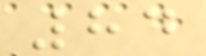84
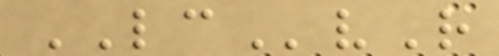LCvR
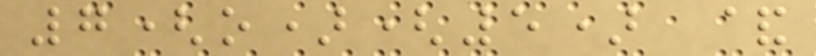7(o)(5) &
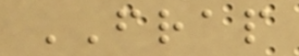FRAP
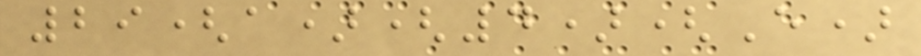29(a)(4)(E)
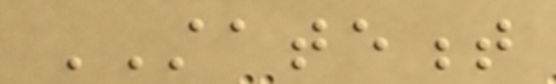STATEMENT
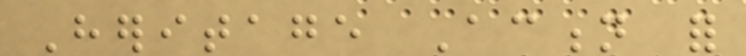Heritage Action for
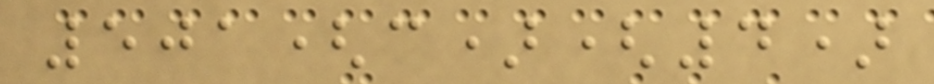501(c)(4)
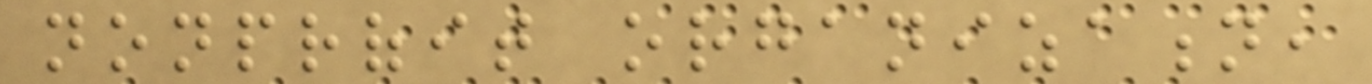nonprofit organization,
